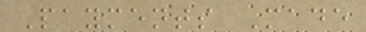Payments Made
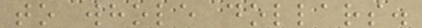to whole dollars.
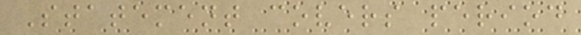Statement covers period
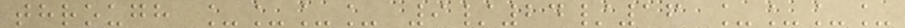through ____ 9/24/16 ____
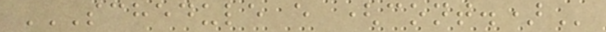SCHEDULE E (CONT.)
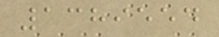1389554
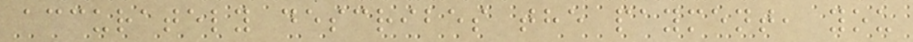accurately describes the payment, you
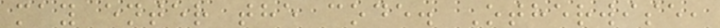may enter the code. Otherwise,
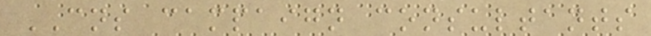CNS campaign consultants
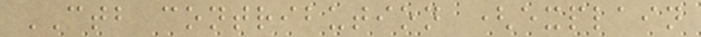CTB contribution (explain
